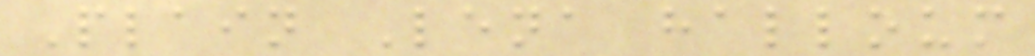Plain Lena halloum
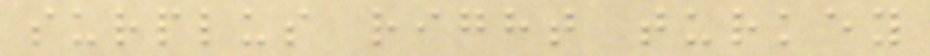surplus right turkey
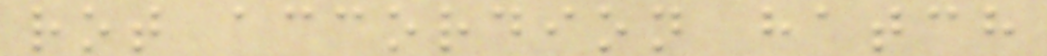rot accordion hatch
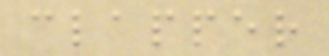clapper
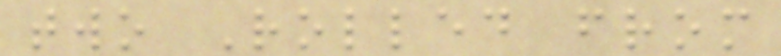two Rolled from
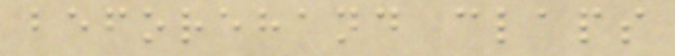beforehand claps
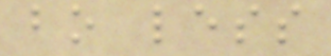bo less
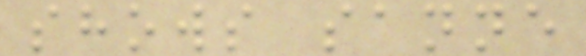shows sanne
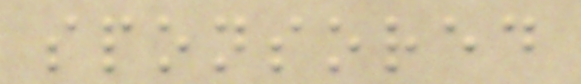sponsored
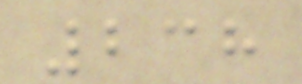238
